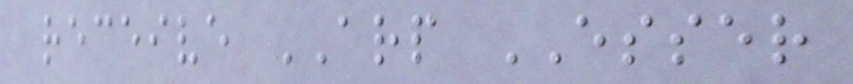receive ARP ESSER
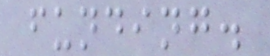funding.
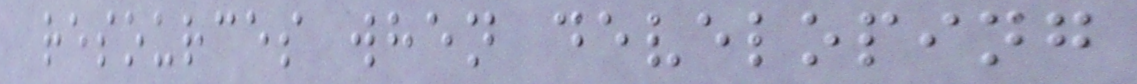resources when developing
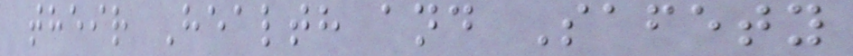their Health and Safety
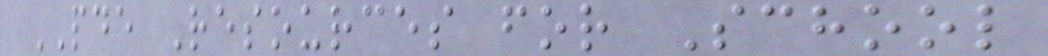PDE Resources for School
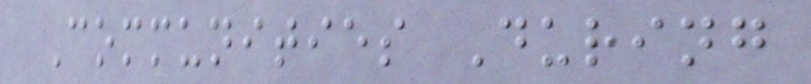Communities During
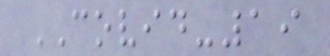COVID-19
